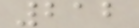212
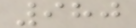980
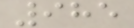985
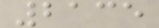2135
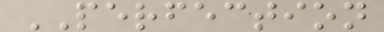PERFECTION
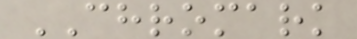CHROMARK
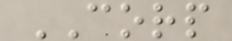CORP
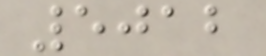5012
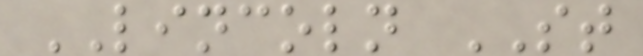LINCOLN ST
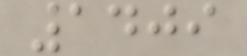1409
